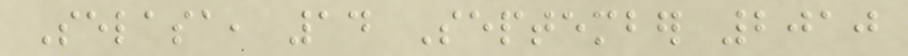Selasa, 14 September 2010
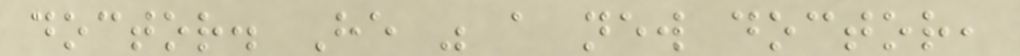doctor. He was a new doctor,
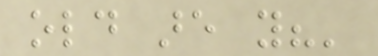old are you?'
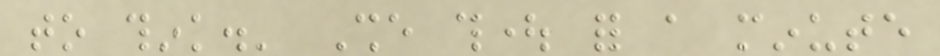to think.' She thought for a minute
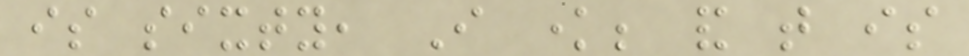is sixty, I know; and that is
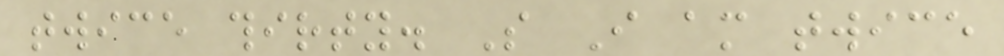twice thirty. So I am twice
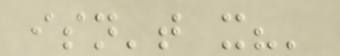isn't it?'
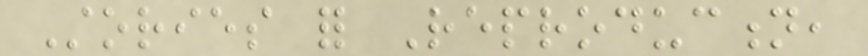Stories for Reproduction,
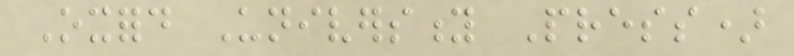Oxford University Press)
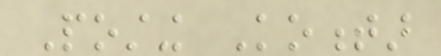Posting Komentar
